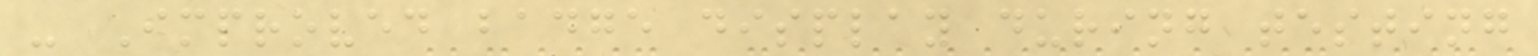- Improved badge display during testing
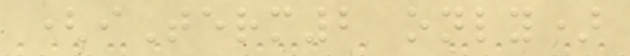(iTerm2 only)
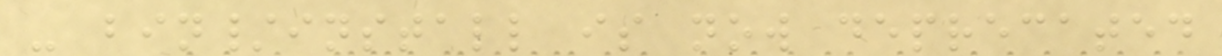- bin/install is now deprecated
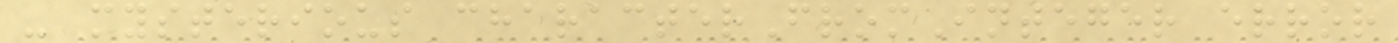- mysterious characterFromInteger error
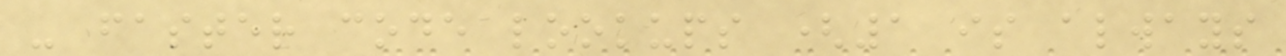- faster code lookups (1 is always
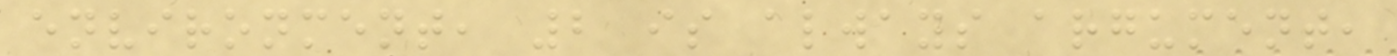environment, 2 is always argument,
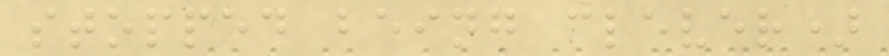stopped being clever)
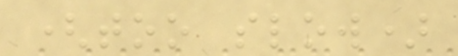(too slow)
